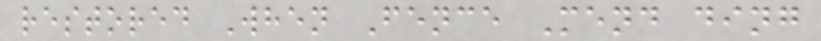restored When Fence Mend ding
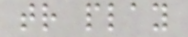tr play
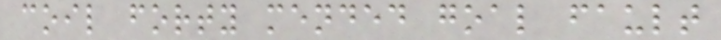coil forty mended goal fault
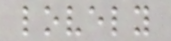lovely
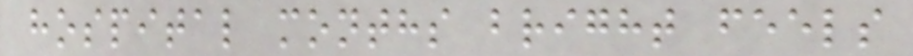hospital months bright feels
